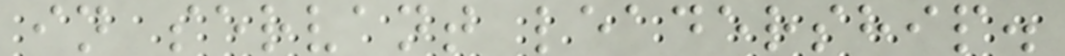in servant leadership.
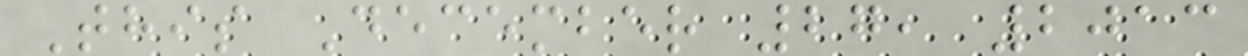This December 27, 2013
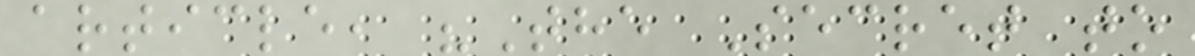article, "The Secret to
